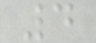4
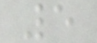5
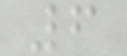6
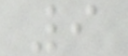9
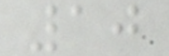10
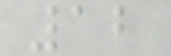12
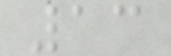13
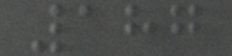187
